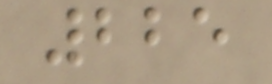225
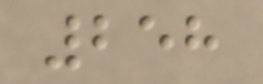258
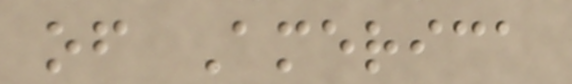of America
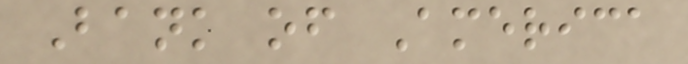Bank of America
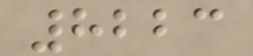8223
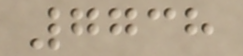7738
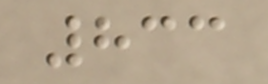833
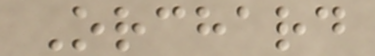Orchard
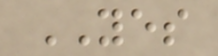YES
